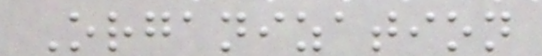Organization
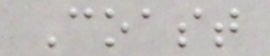Coast
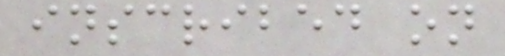inscribed on
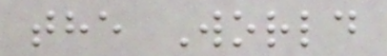the World
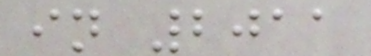in 2011
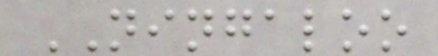NINGALOO
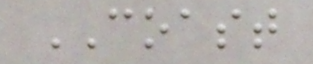COAST
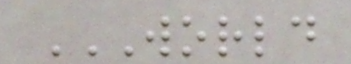WORLD
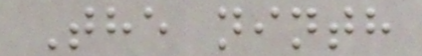The ninth
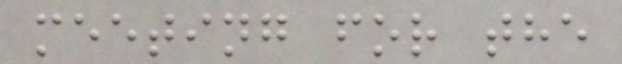meeting for the
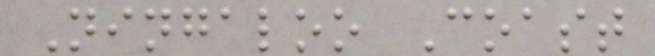Ningaloo Coast
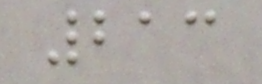213
